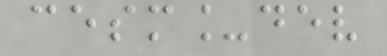cesm_dev
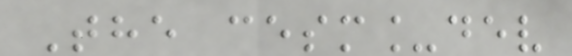The cesm_dev
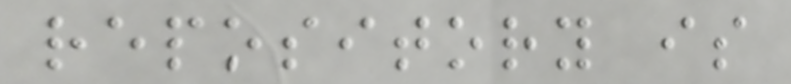repository is
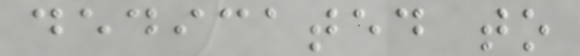dedicated to
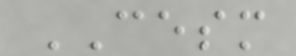CESM
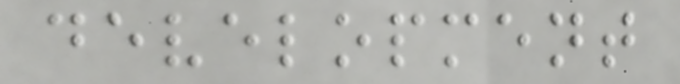development
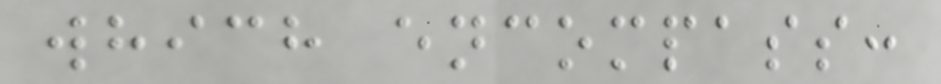which encompass:
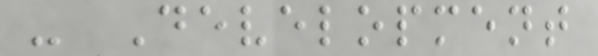- Development
